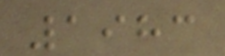1983
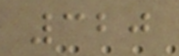320
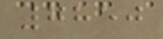7850
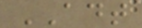ADT
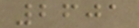2601
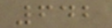642
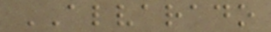ALVARADO
